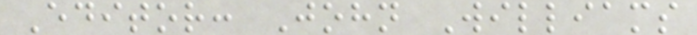Editor: John Williams
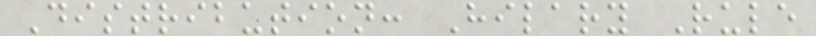Distribution: Hilary Rule
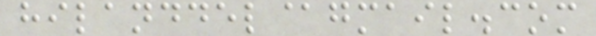hilanddel@gmail.com
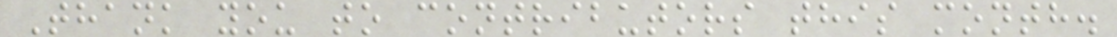Thank you to contributors this month.
